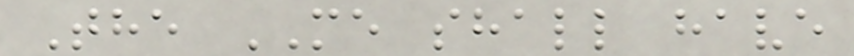The ME shall have
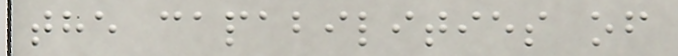the capabilities of
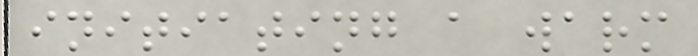initiating a warm
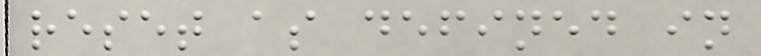reset as defined in
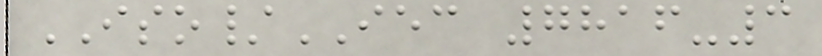ISO/IEC 7816-3
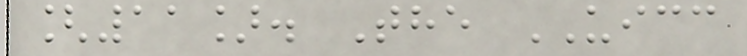[11]. The UICC
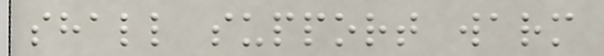shall support warm
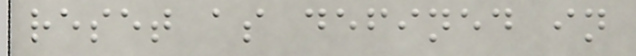reset as defined in
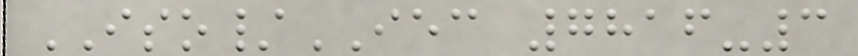ISO/IEC 7816-3
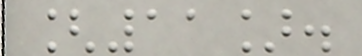[11].
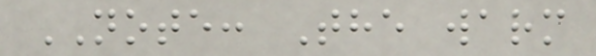NOTE: The warm
